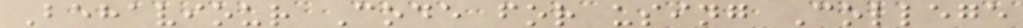Behaviour Code for using College
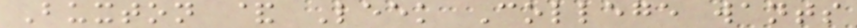Buxton & Leek College wants
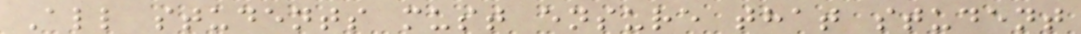All students must ensure that student
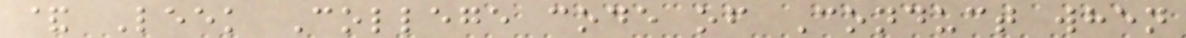& Leek College code of Conduct when
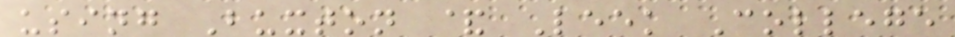using Buxton & Leek College
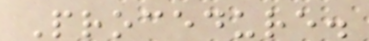Procedure.
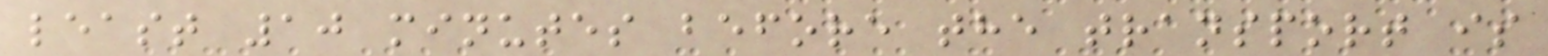least 10 minutes before the transport is
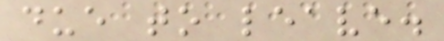due to leave.
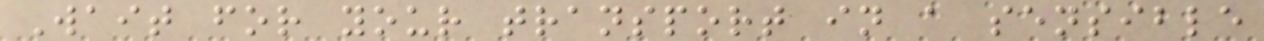Wait for your transport in a sensible
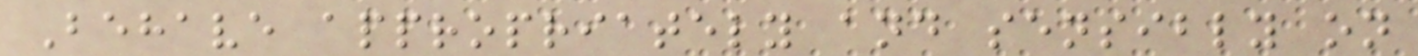Behave appropriately and sensibly on
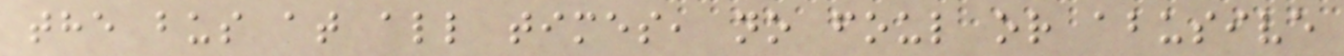the bus at all times, no foul or abusive
